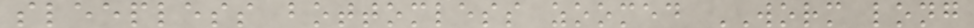sleepless bottomless zoomed WORM long
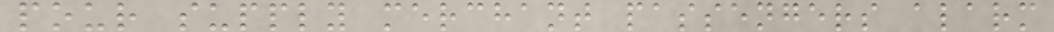pour supply merchant passengers alarm
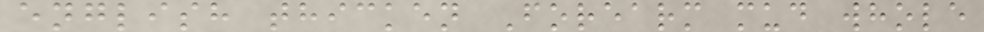english thicken Forearm mud whole
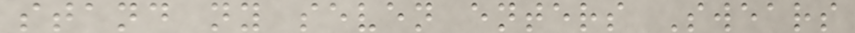stand ny seven enters Swears
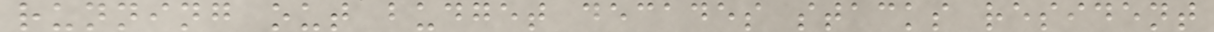running out budget decades stacks resident
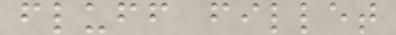fluff fillet
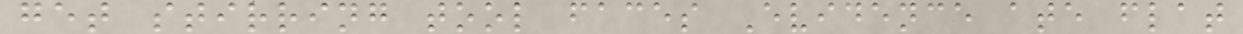get stirring tool faces Evidence ate flat
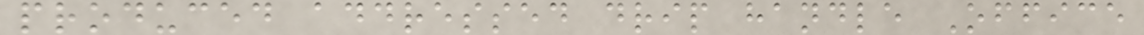produced addressed drip handle Office
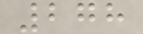278
